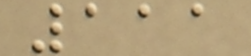111
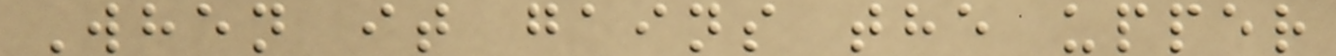When it gains the upper
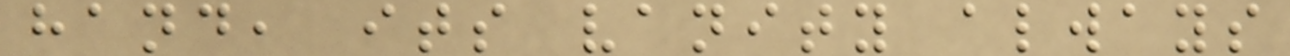hand, its vanity always
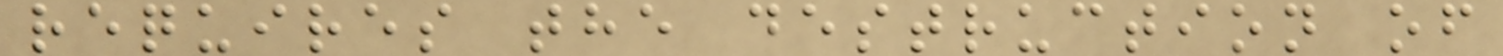requires the destruction of
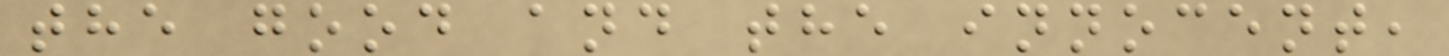the good and the innocent,
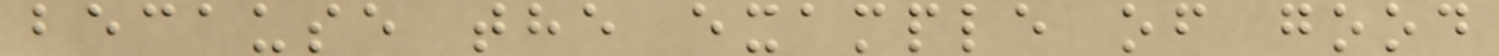because the example of good
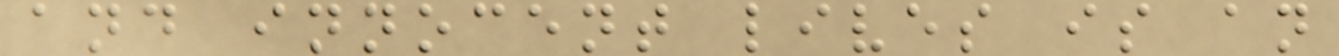and innocent lives is an
